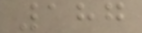187
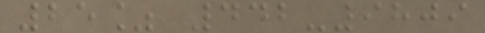25% 442-9809
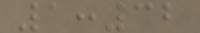1:32
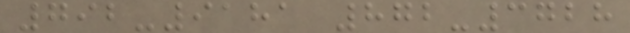792-9181 872-3728
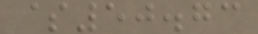$50.73
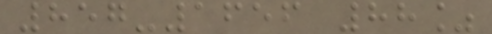857-1656 88%
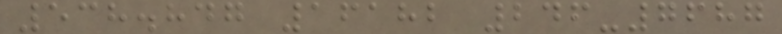538.847 16182 246-7687
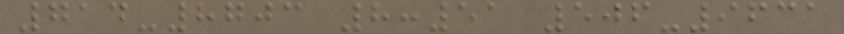714-8703 8:51 506-9631
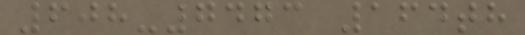608-7473 164th
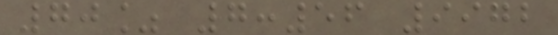70% 7:56 9972
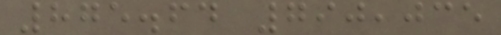875.64 790,035
